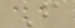F
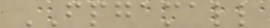FPGAMALL
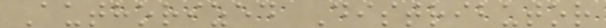Authorized Distributor
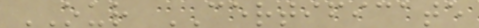OUR CERTIFICATE
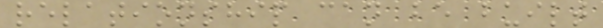relationship can be built
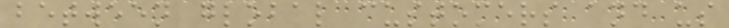between global customers and us
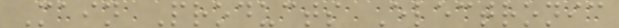Main Products Electronic
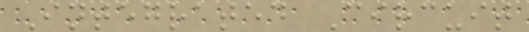Integrated Circuit
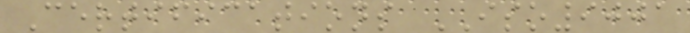Certifications ISO9001
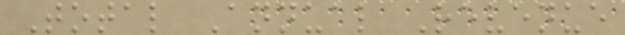Total Annual Revenue
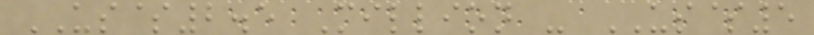US$2.5 Million - US$5
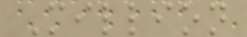Million
